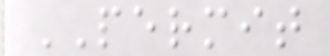PERMIT
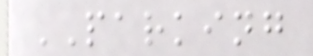PARKING
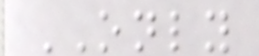ONLY
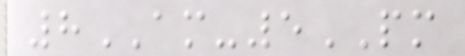8AM-5PM
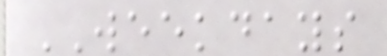WEEKDAYS
